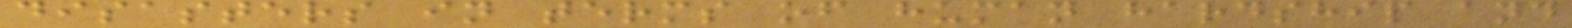disasters in terms of human hardship and
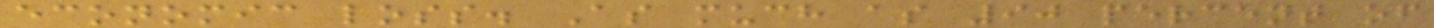economic loss. As much as 90 percent of
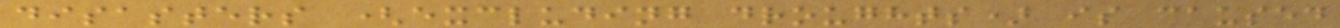disasters (excluding droughts) is caused
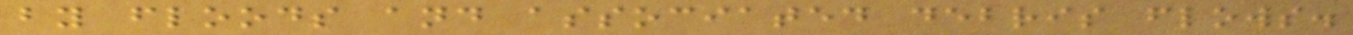by floods and associated debris flows.
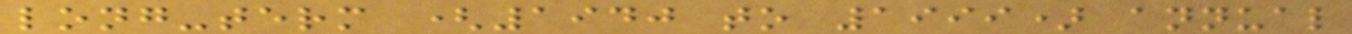long-term (1940 to 1999) annual
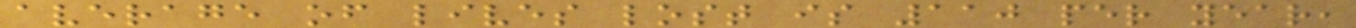average of lives lost is 110 per year,
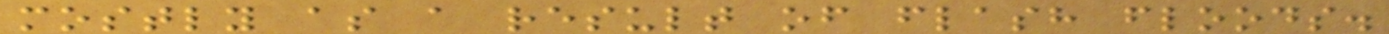mostly as a result of flash floods.
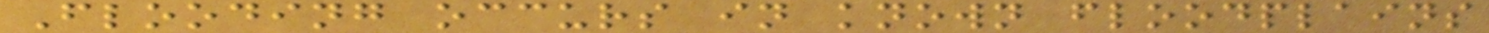Flooding occurs in known floodplains
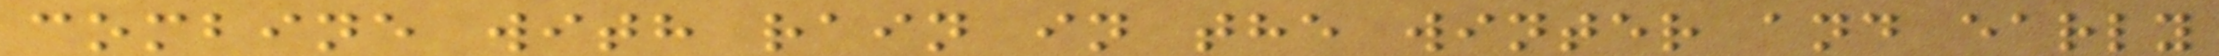combine with rain in the winter and early
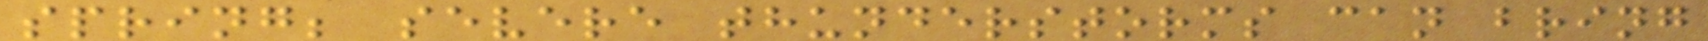spring; severe thunderstorms can bring
